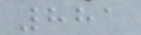881
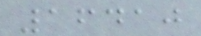16410
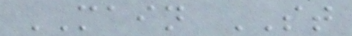MAIN ST
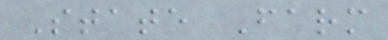State Farm
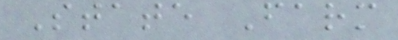State Farm
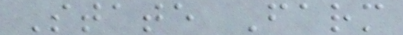State Farm
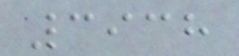3938
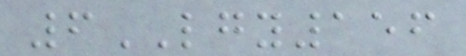6LGY156
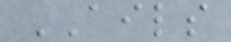AILS
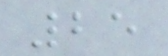25
